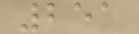251
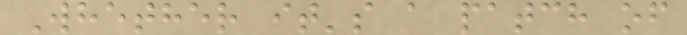Whether it's a patch of
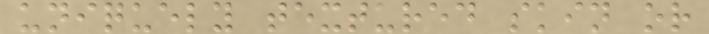uniquely textured skin or
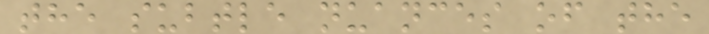the subtle nuances of the
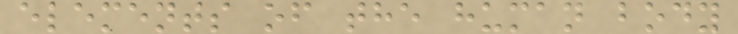elements of the human body
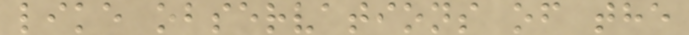like observations of the
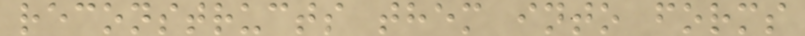reconstructs them into forms
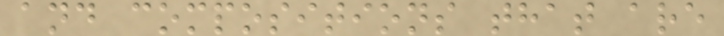and compositions that are
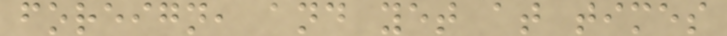foreign, and yet at times
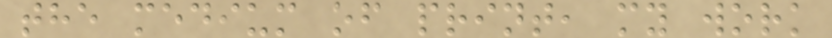the medium of print, my work
